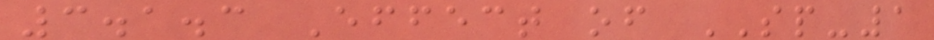3.1.3 Effect of SP-1
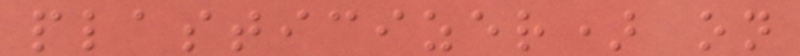plasticizer) on
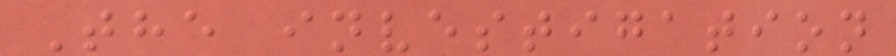The investigation
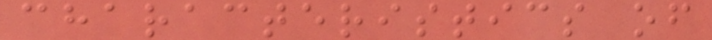characteristics of
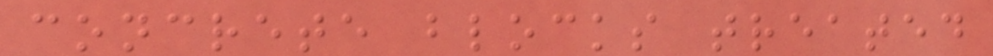concrete blocks treated
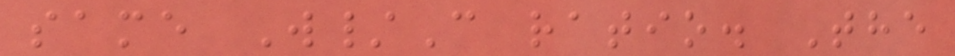same W/C ratio. The
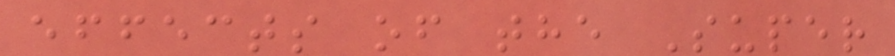effects of the Super
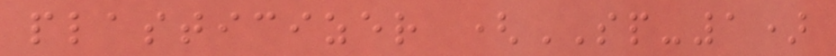plasticizer (SP-1)
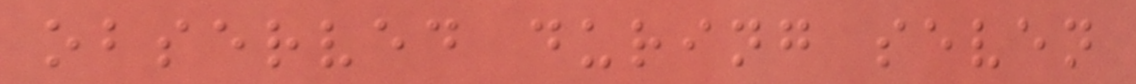observed during seven
